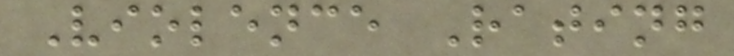Violence Rating
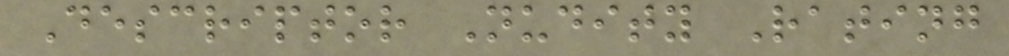Descriptor Nudity Rating
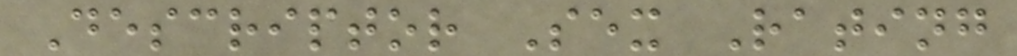Descriptor Sex Rating
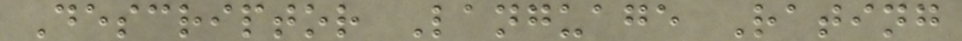Descriptor Language Rating
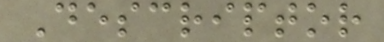Descriptor
